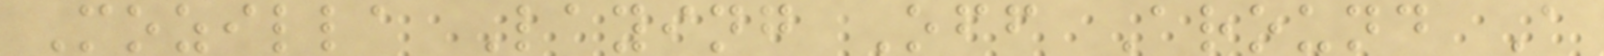Mozilla Laying Off Around A
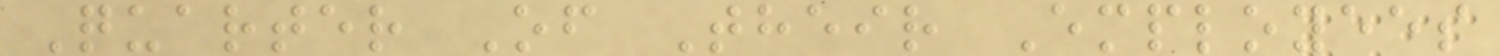Quarter Of Their Employees
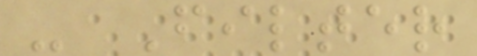- Filter
